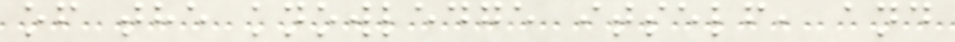of the knowledge itself, and
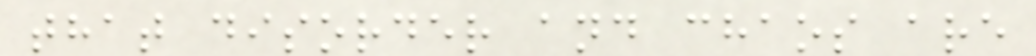that disorder and chaos are
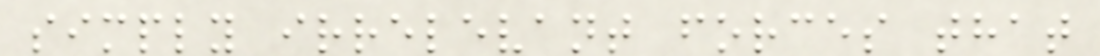simply irrelevant forces that
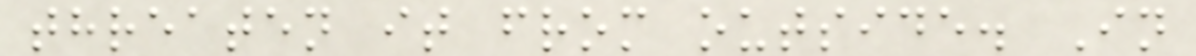threaten it from outside. In
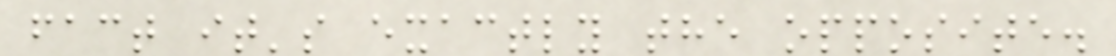fact it's exactly the opposite.
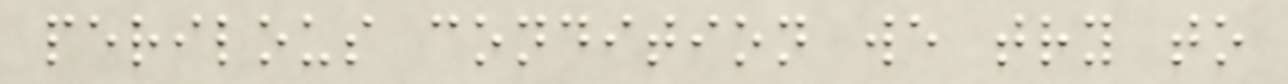perilous condition we try to
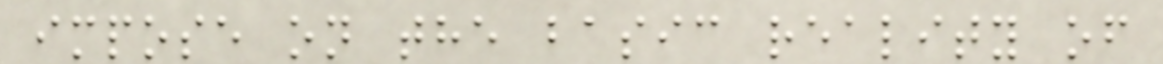impose on the basic reality of
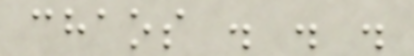chaos . . .
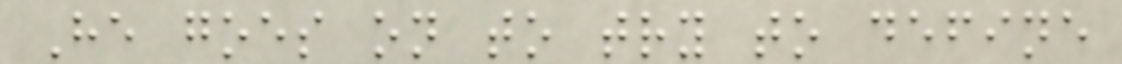He goes on to try to define
